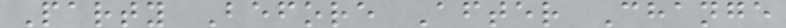Party Before After Change
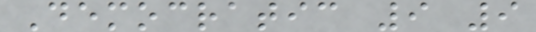Democratic 9 9
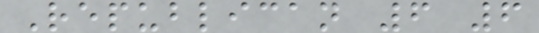Republican 6 6
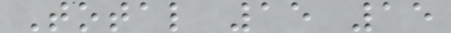Total 15 15
